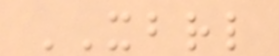XBRL
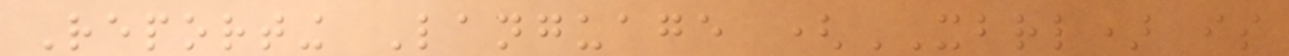Reporting Language (XBRL) is
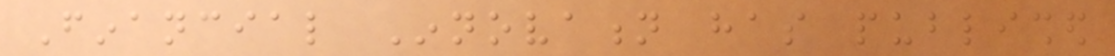Financial Innovation has published
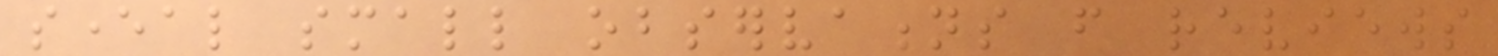several small observations from reviews
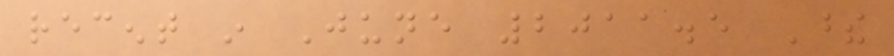recent in June 2011.5 These
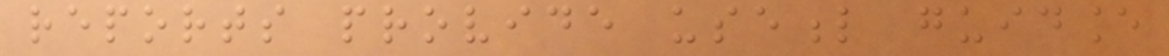reports provide useful guidance
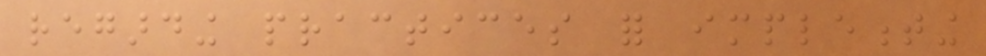regarding practices for implementing
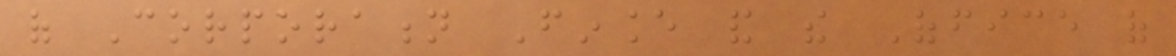of Corporation Finance and the Office of
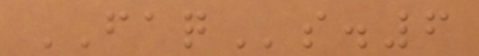FAQs.6
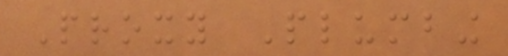Proxy Plumbing
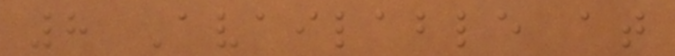8 Available at
